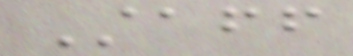Staff
